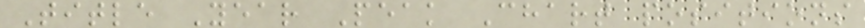Title Year Peak Chart positions
